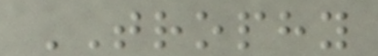TROPHY
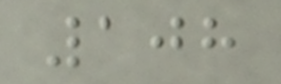108
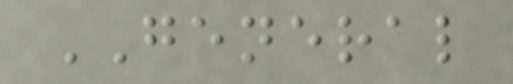GENERAL
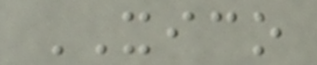XICO
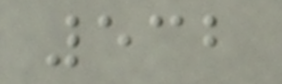532
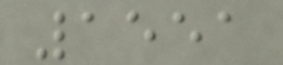1551
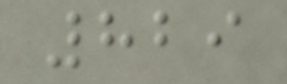829
